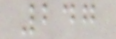247
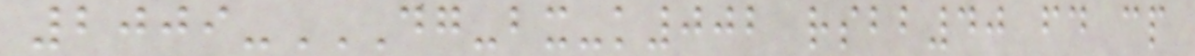2009-DG-BX-K002 RSBB40 FD CP
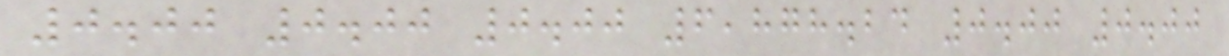0.00 0.00 0.00 6,878.24 0.00 0.00
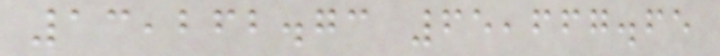13,262.73 65,667.65
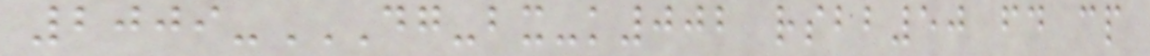2009-DG-BX-K002 RSBB50 FD CP
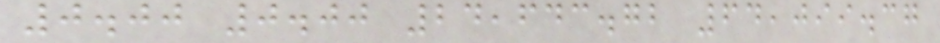0.00 0.00 24,643.72 64,099.37
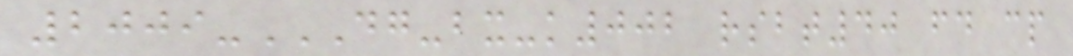2009-DG-BX-K002 RSBT40 FD CP
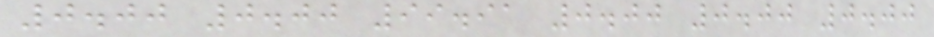0.00 0.00 99.91 0.00 0.00 0.00
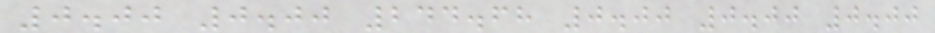0.00 0.00 244.68 0.00 0.00 0.00
